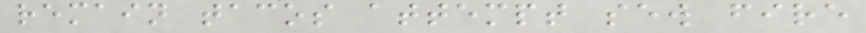remain tacos attempt sew fire
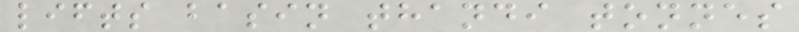lifts basin thandi tonnes
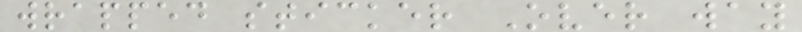wrapped sticker Over way
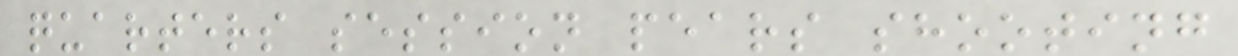quarters session pears shooting
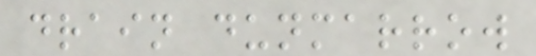drain dunmarrow
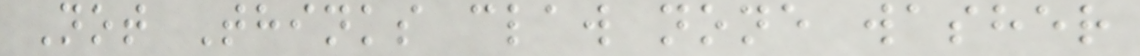Not Thinks claw none washer
